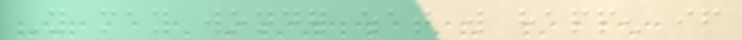You may wonder what will happen if
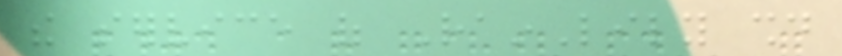the service of RainLily should
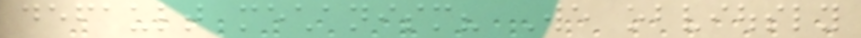default mechanism? We obviously
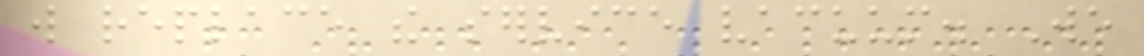will replace the service vacuum. We
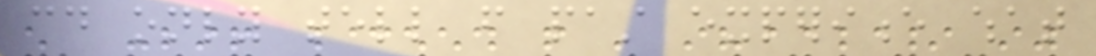could only tell from past experience what
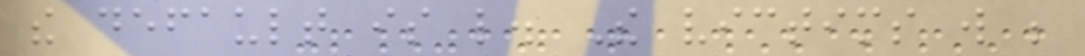the default is like. The victims will be
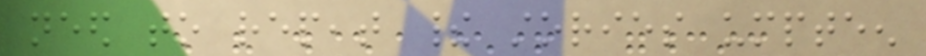need to repeat their stories umpteen
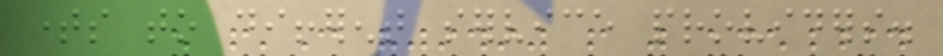times to different service providers.
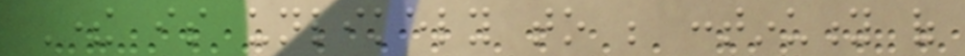There is unlikely to be continuity of
